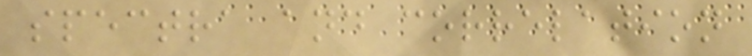spectra and correlation
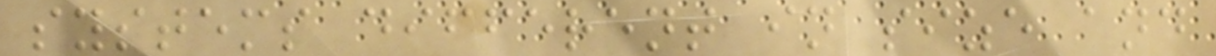systems different in size and
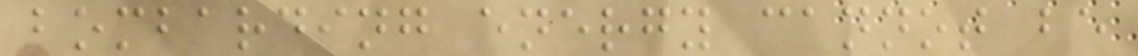bombarding energy cannot be
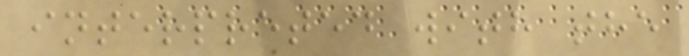interpreted with the
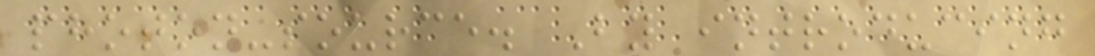photon-source. By introducing
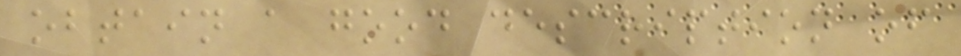obtain a good description of
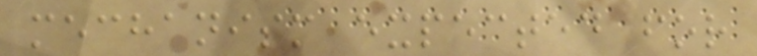mechanism expected for
